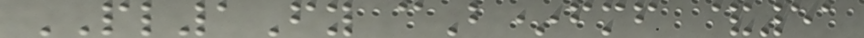PL1Fy cB*fmf &51
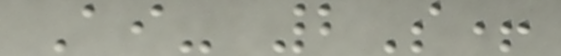Ai- 2S+
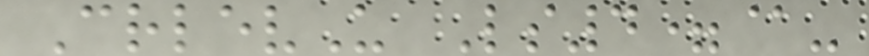CrlevU Ls4=@-
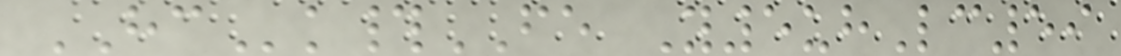HCk#FE Y5uhLc59
